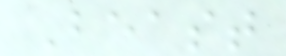Beast
